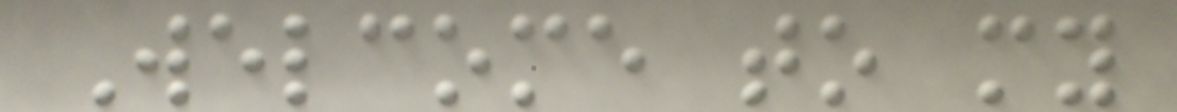Welcome to my
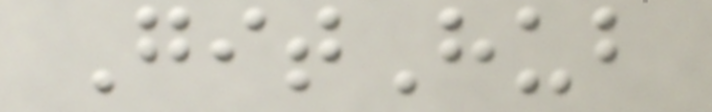GitHub
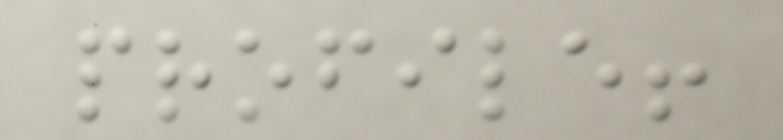profile!
